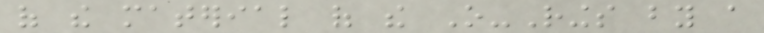of the material of the O-Rings by a
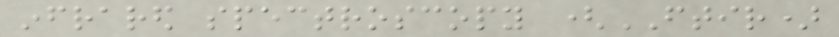infrared spectroscopy (FTIR)
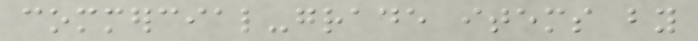commercial-grade items by
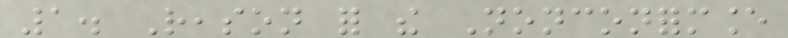1. Reason for the Nonconformance
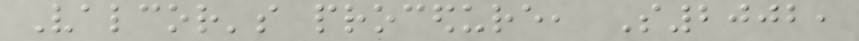Valcor's procedure, S2002,
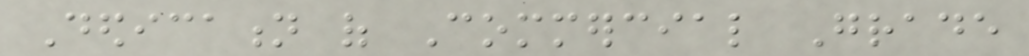Dedication of Commercial Grade
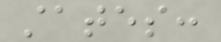states:
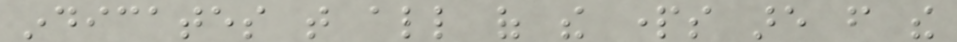indicates that all of the parts are from the
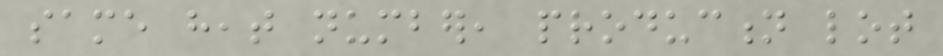same heat number, production lot
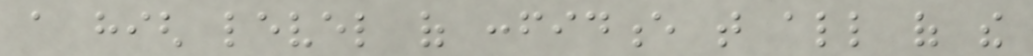a high level of confidence that all of the
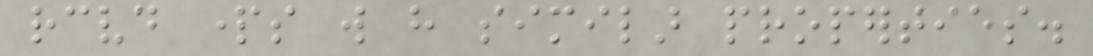received parts will have similar properties.
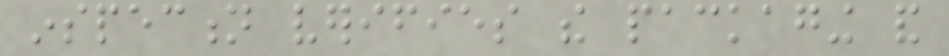inspection verifies the packaging and
